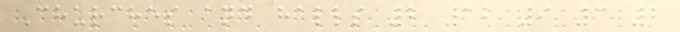Churches and halls 2 12 9 3 2
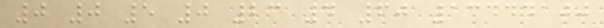0 0 5 0 23 4 60 13444100
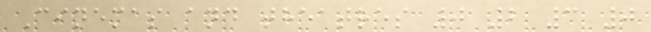Cinemas and theatres 0 2 3 0
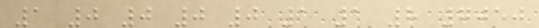1 0 0 0 0 1 1 8 7050
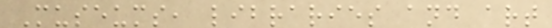Museums, libraries and art
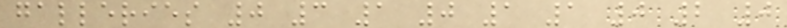galleries 0 3 1 0 1 1 0 2 0
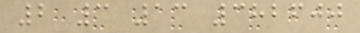2 3 13 382600
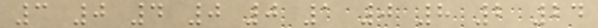3 0 4 0 0 1 0 8 2 24
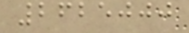2625000
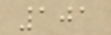101
